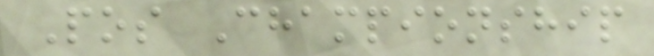Pos Championship
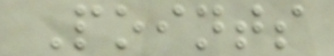Points
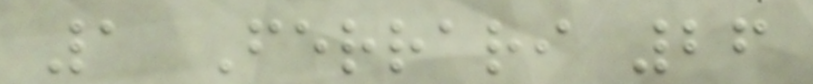1 Ferrari 26
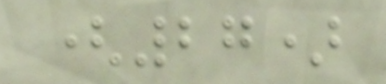(27)
